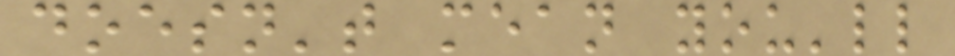doesn't mean you'll
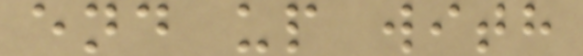end up with
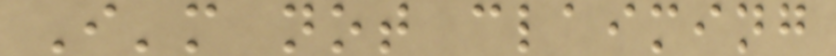I'm not claiming
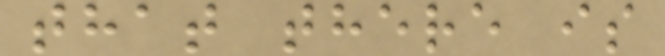that there is
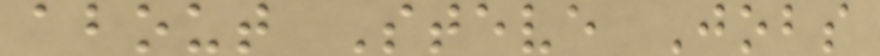about Steve Jobs
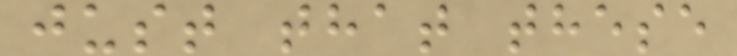just that these
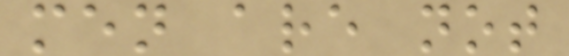men are not
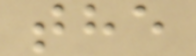the
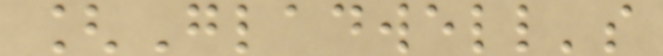[Gladwell's
